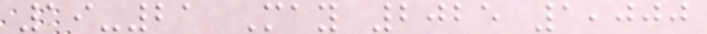19-21 May 2025 1,000
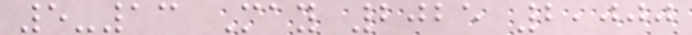5-13 May 2025 2,000
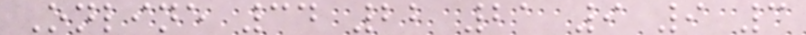Online 34 22 21 9 9 3
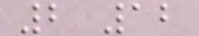2 12
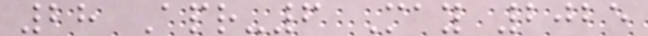28 Apr-6 May 2025
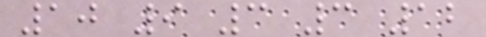10 9 3 3 12
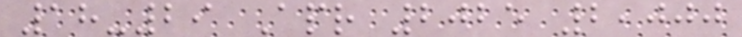18-29 Apr 2025 2,000
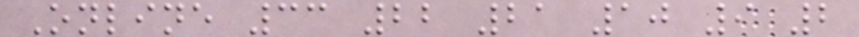Online 33 22 21 10 9 2
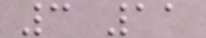3 11
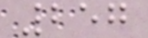257
